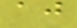aj
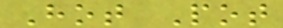Hot Pot
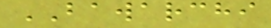BAWARCHI
